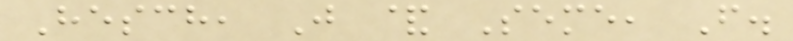Hesch, J & Seme, F.
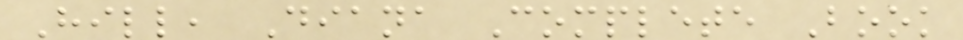Hill, Diana Complete Book
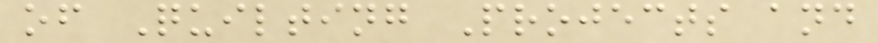of Quilting Projects and
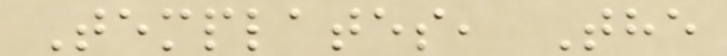Templates, The
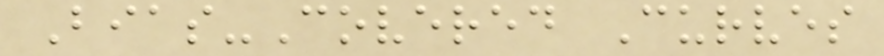Bias-Covered Curves
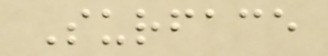Surface
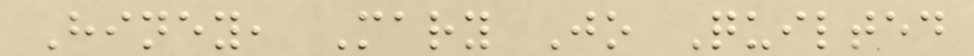Hiney, Mary Jo Quilted
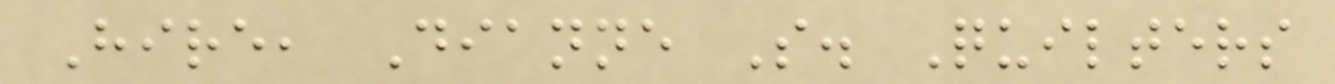Hire, Dianne S. Quilters
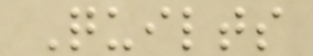Quilts
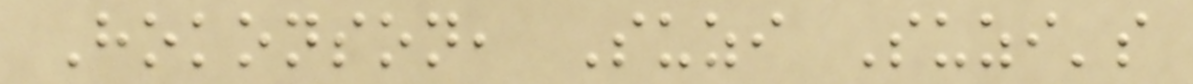Hokonson, Suzi Suzi's
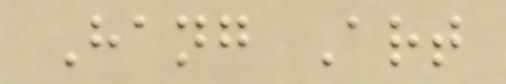Hang Art
